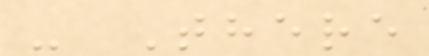- There
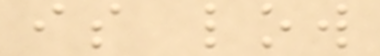is low
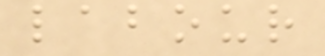labour
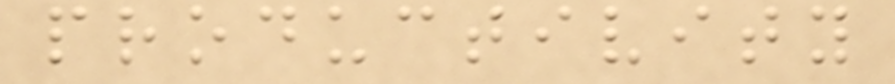productivity
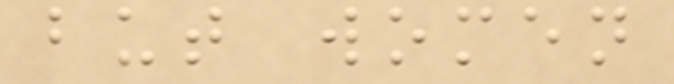but women
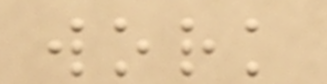work
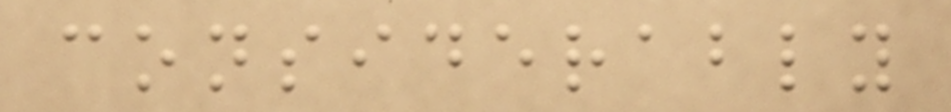considerably
